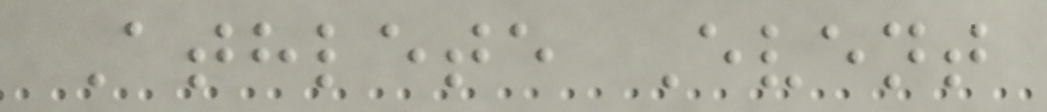Athlete Event
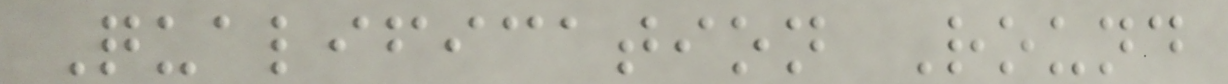Qualification Round
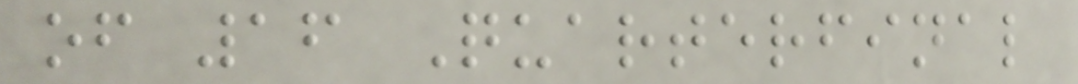of 16 Quarterfinal
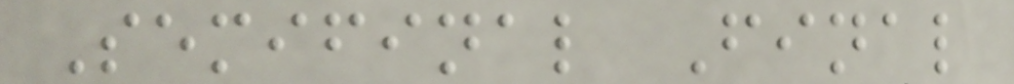Semifinal Final
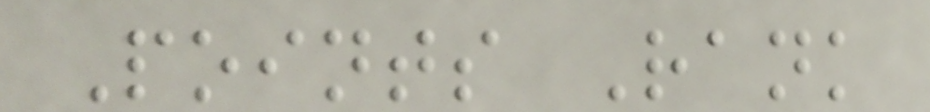Points Rank
